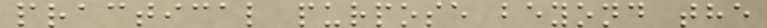practical purpose beyond the
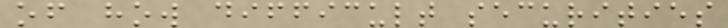of how difficult securities
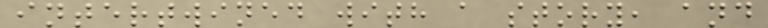intertwined with a story, and
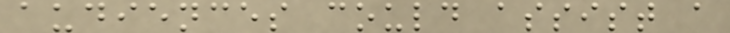audiences could assist a
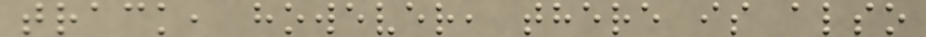track, however, there is also
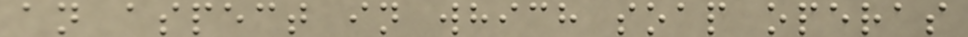an aspect in which soap operas
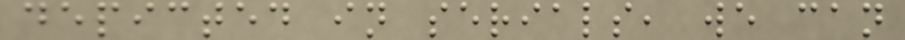depicted in serials, we can
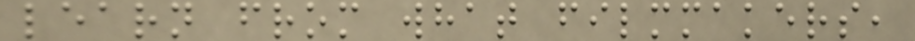learn from what filmmakers,
